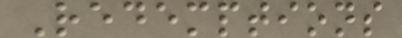Redemptions
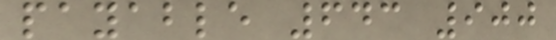payable 643 900
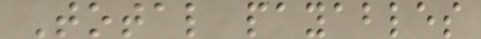Total payables
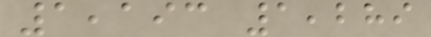1,193 1,289
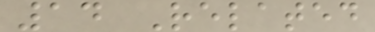14 Related
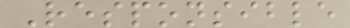Responsible
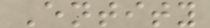Entity
